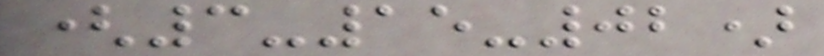(3-15-02)
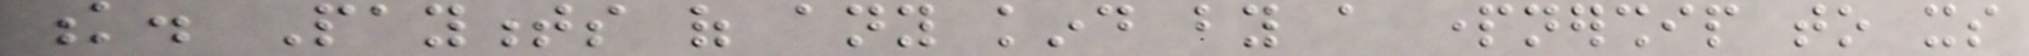k. Payments of any kind by a partnership to its
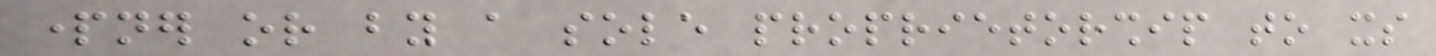partner or by a sole proprietorship to its
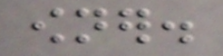owner.
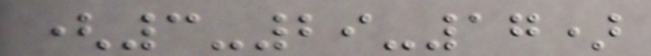(3-29-17)
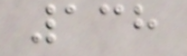138
